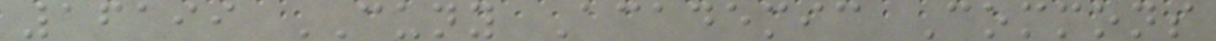16199 CUNY Academic Commons
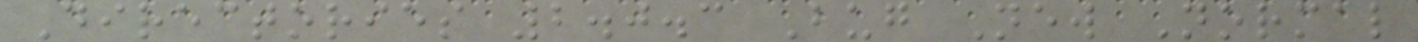Directories 2.0.3 Bug New Normal
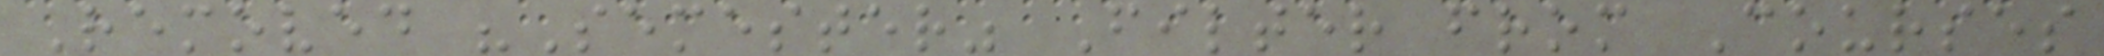Removed "Semester" Filter from Courses
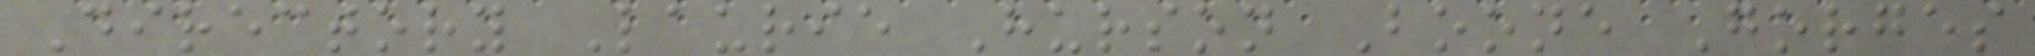Directory Laurie Hurson Boone Gorges
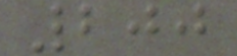200
